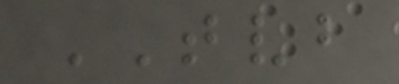TVB
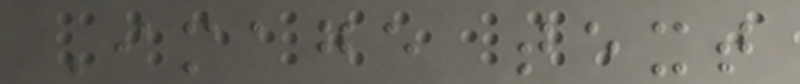Image text
